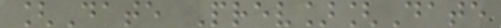[Date Prev][Date
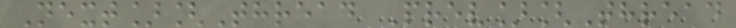Next][Thread Prev][Thread
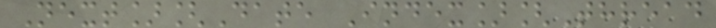Next][Date Index][Thread
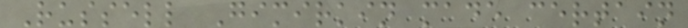Russell Gimirkin made certain
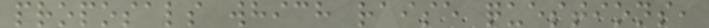proposals which raise questions,
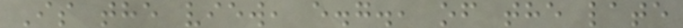Is the view, e.g., of the late
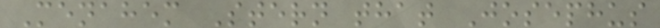Menahem Stern that Josephus
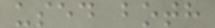used both
